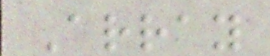Array
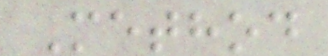Method
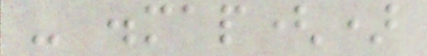- .map()
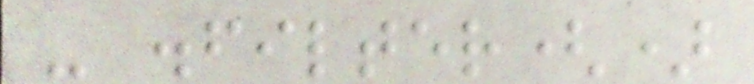- .filter()
